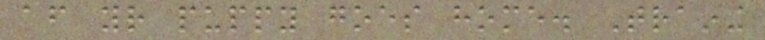after your puppy goes home. Training
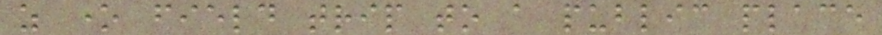as one field trip to a public place
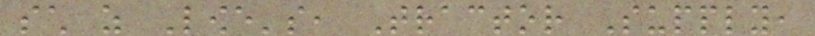such as Lowe's, Tractor Supply,
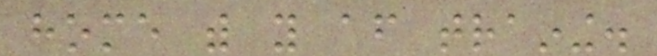home with you after training.
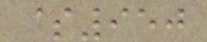$950
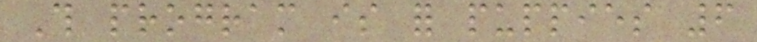This program is for puppies 6
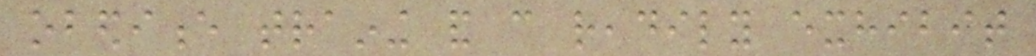obedience training and can readily exhibit
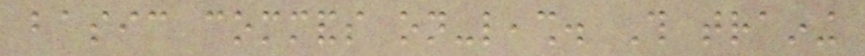basic commands on-leash. This training
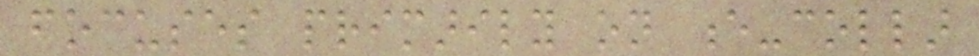focuses primarily on e-collar
